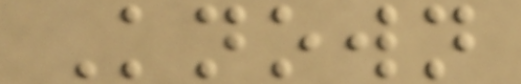Known
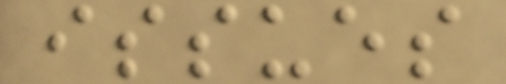issues
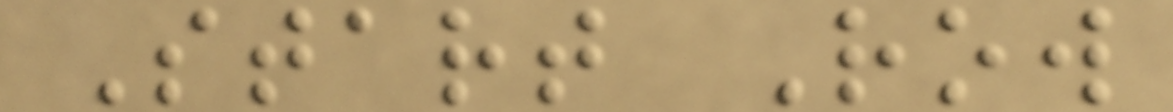Start Row
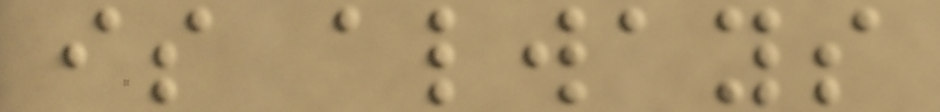is always
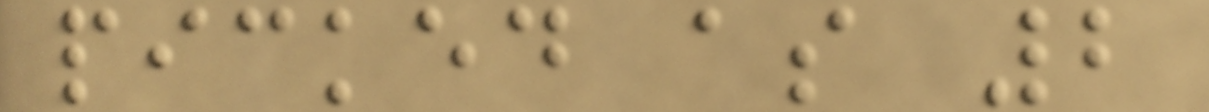picked as 2
